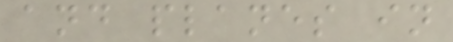and planes in
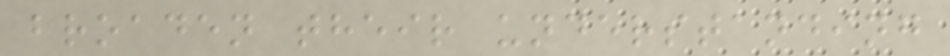broaden their understanding
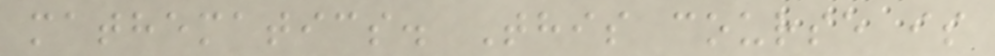mathematics. This course is
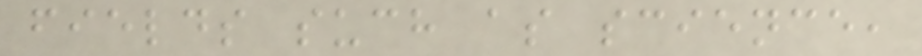fields such as science,
